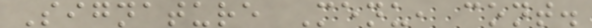Signature Menu, cont.
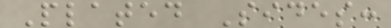Plated Sides:
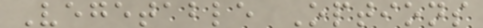Vegetable Options
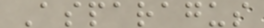Asparagus
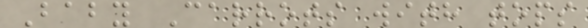Baby Carrots with tops
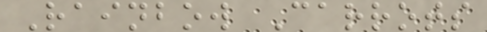Rainbow Carrots
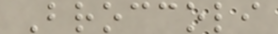Broccoli
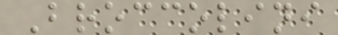Broccolini
